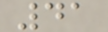41
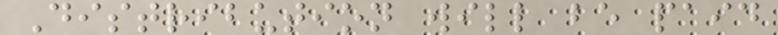Distribution will be paid
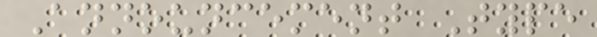Announcement Type
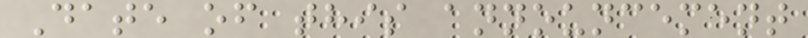Date of this announcement
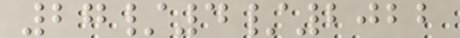27/4/2022
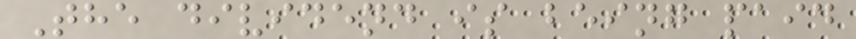The dividend is being paid
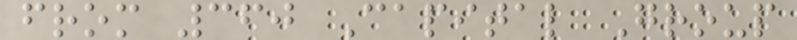from 360 Capital Group
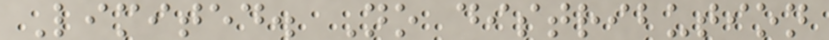Limited. No distribution
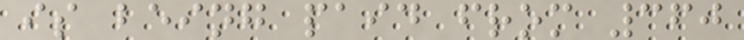is being paid from 360
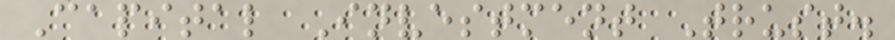Capital Investment Trust.
